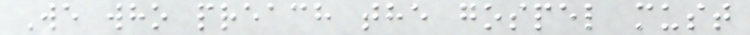We who preach the gospel must
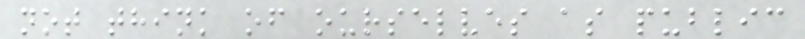not think of ourselves as public
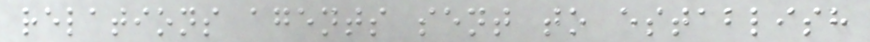relations agents sent to establish
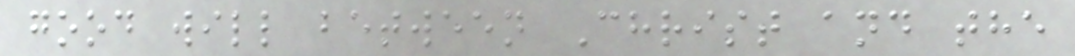good will between Christ and the
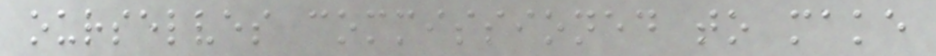ourselves commissioned to make
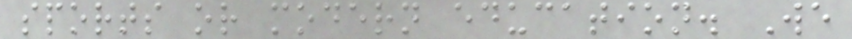sports or modern education. We
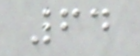64
